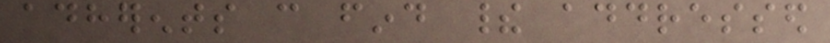adherents can find their addressed
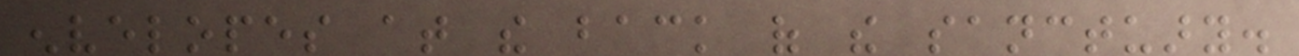envelopes at the back of the sanctuary.
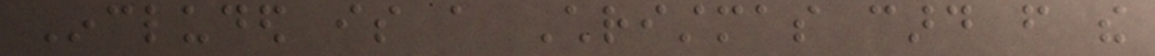Included is a Christmas card from the
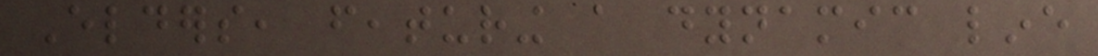Elders, featuring a dynamic line
